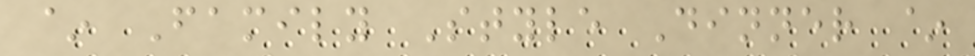~ Family Style Dinner ~
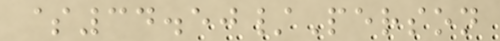$34.50/Person
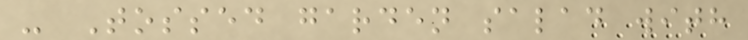- Tossed garden salad with
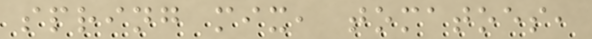spring mix, tomatoes,
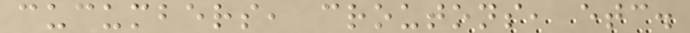cucumbers, croutons, etc.
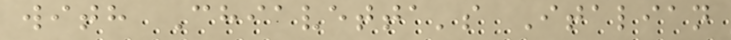with Chiavetta's Italian
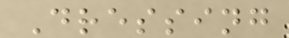Dressing
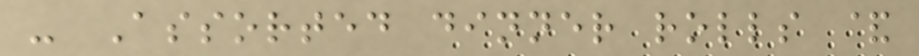- Assorted dinner rolls &
